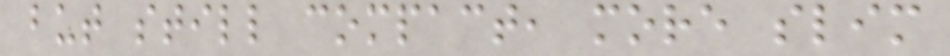but still compact, more slim
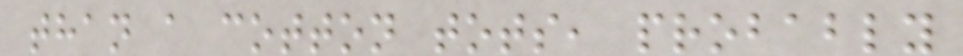than a cotton tots, probably
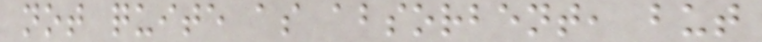not quite as absorbent, but
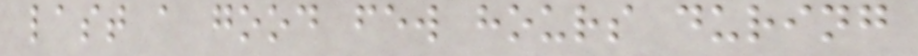last a good few hours during
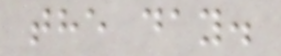the day.
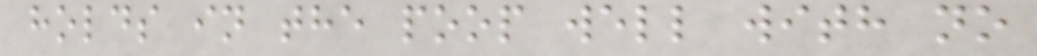holds in the poop well with no
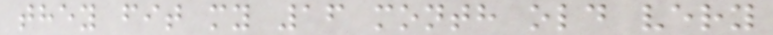they fit my 16 month old very
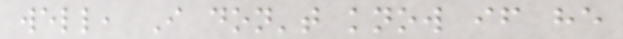well, I don't know if he
